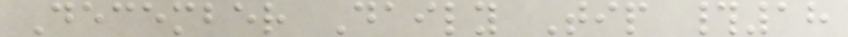December Daily Tip #18
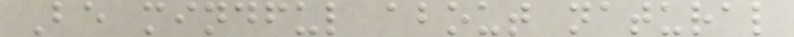Be mindful about natural
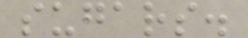sugars.
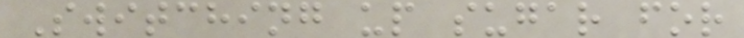Switching up sugar for
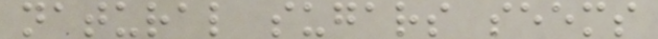natural sugars seems
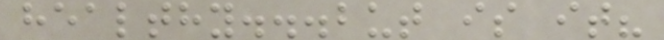healthy...but is it?
